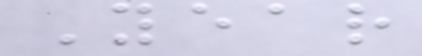Year
